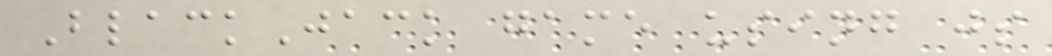BlackJack game using js
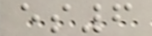es6
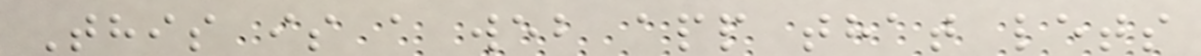This is a web app that lets
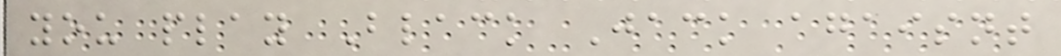you play Black Jack agaisnt
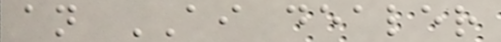an AI dealer
